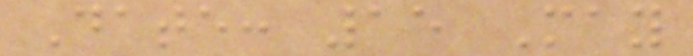Date: 15 May
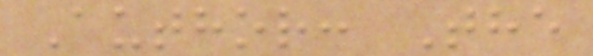Author: The
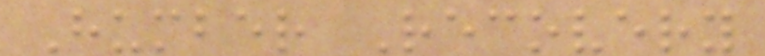Humber Recovery
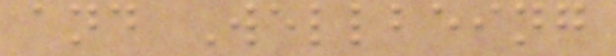and Wellbeing
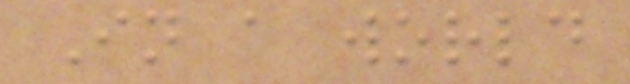In a world
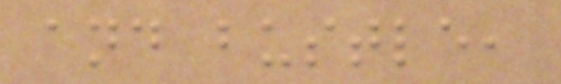and bustle,
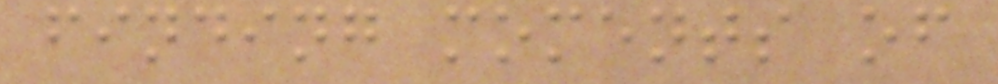finding moments of
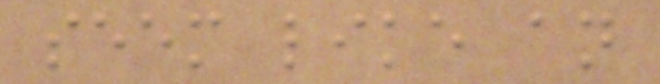seem like an
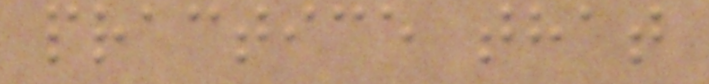practice that
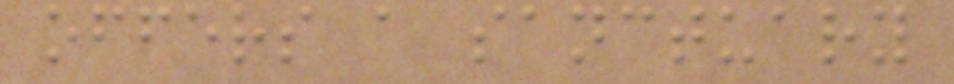offers a sanctuary
